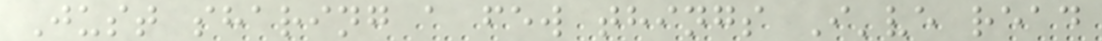Just sharing a few things I've read
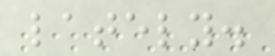lately.
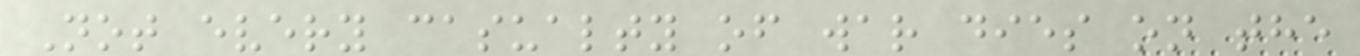Not every casualty of war dies on the
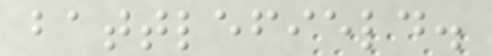battlefield.
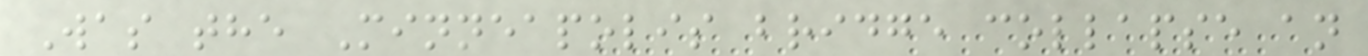Was the Minneapolis bridge collapse an
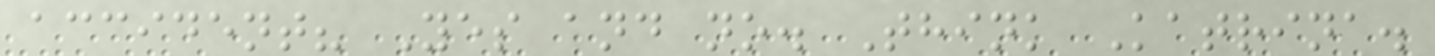accident? Yes and no. Think Katrina.
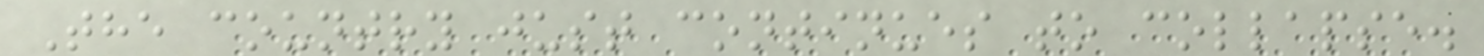The country just continues to collapse.
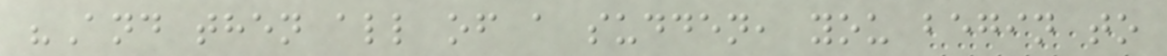"And then all of a sudden, you begin to
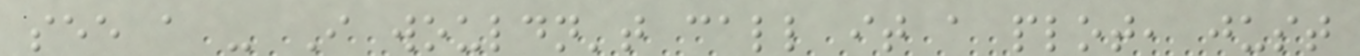see a - I wouldn't call it a plot, just
